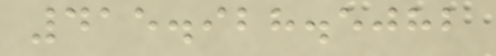415.928.5082
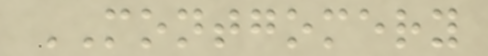MONTGOMERY
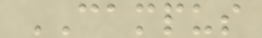CAMPUS
